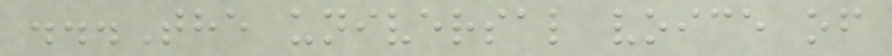...The universal voice of
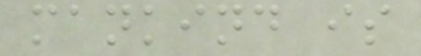mankind is
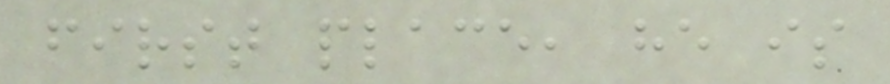first place, he is
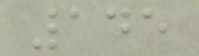145
